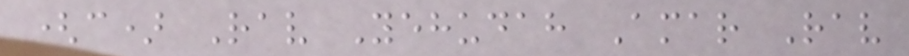(c) Rav Yehudah Amar Rav
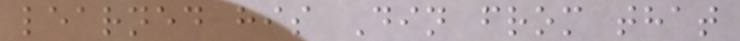learned his Din from that
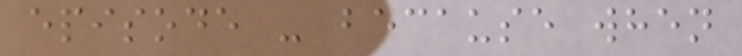episode - because when
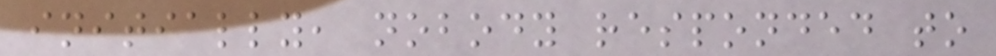initially, nobody responded to
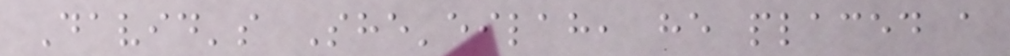David's She'eilah, he placed a
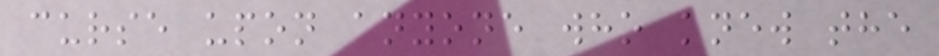curse upon anyone who knew the
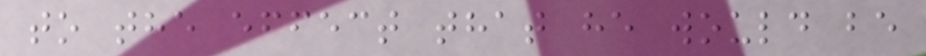to the effect that he would be
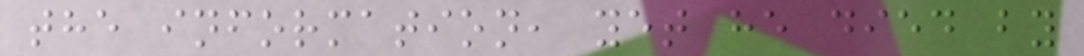the information, yet he died by
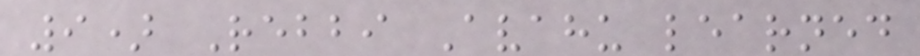9) Rebbi Avahu learned
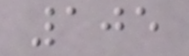105
